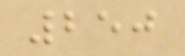250
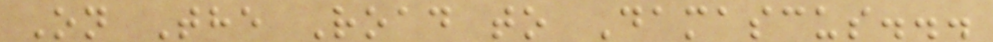On The Road to Damascus...
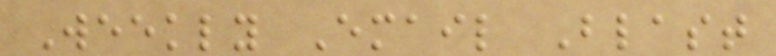Weekly Email Blast
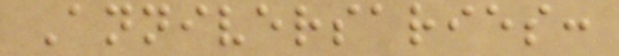Anniversaries:
